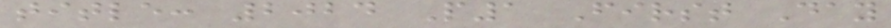title: 2024 P1 First Day
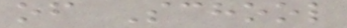of School
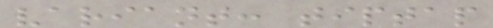variant: tiptap
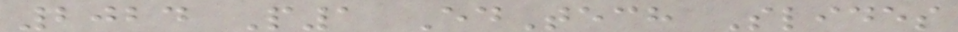2024 P1 EdTech Slides
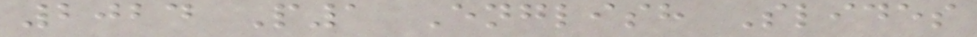2024 P1 English Slides
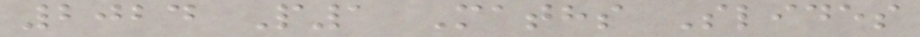2024 P1 Maths Slides
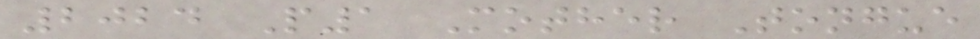2024 P1 Mother Tongue
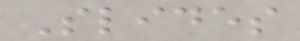Slides
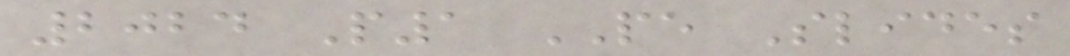2024 P1 PE Slides
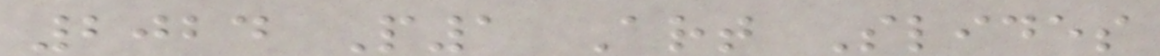2024 P1 Art Slides
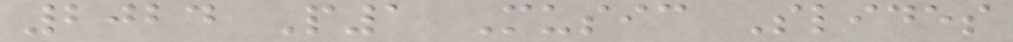2024 P1 Music Slides
